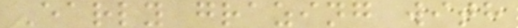Early grazing with
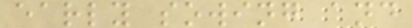early sowing and
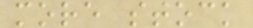more stock
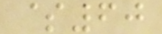$60
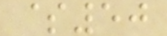$50
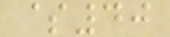$40
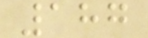187
